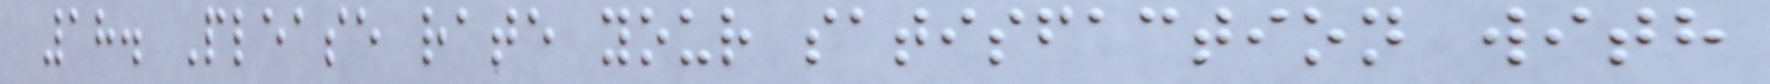18. Please rate your satisfaction with
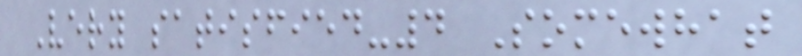Very satisfied-4 Somewhat
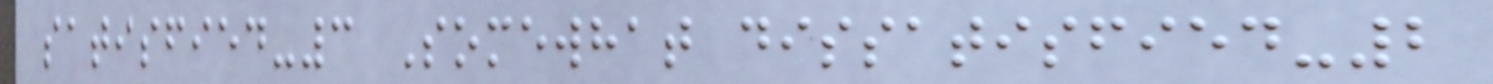satisfied-3 Somewhat dissatisfied-2
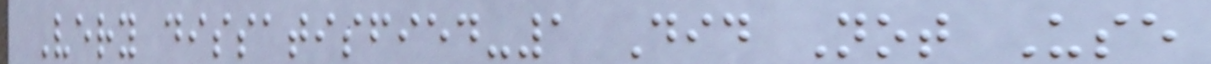Very dissatisfied-1 Did Not Use
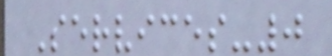Services-0
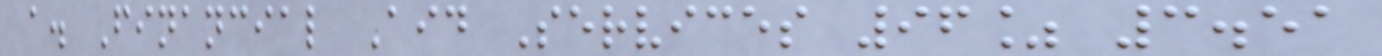a. Financial Aid Services 96% 3.51
